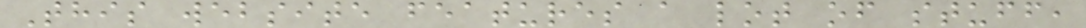This website features a lot of stuff,
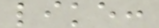like:
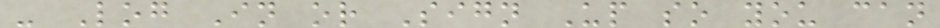- Log In or Sign Up so you can
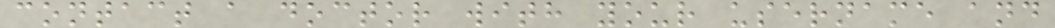contact a doctor with your username and
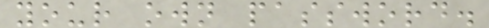your own password.
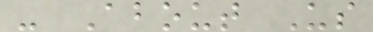- About Us
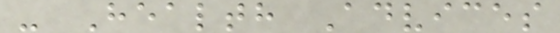- Health Advices
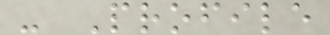- Profile
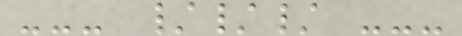--- /// ---
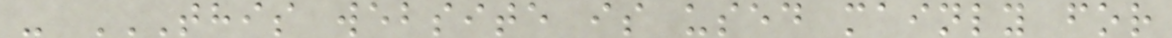- THIS WEBSITE IS USED MAINLY FOR
